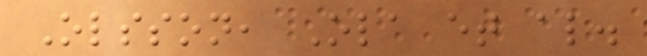Olsson, Ola et al.
